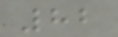82
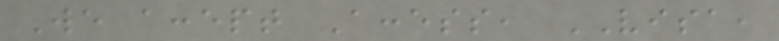We accept Access, VISA,
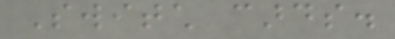Switch cards.
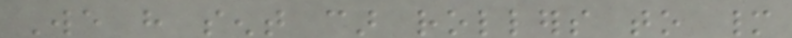We have sent car rollers to many
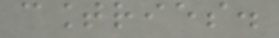countries.
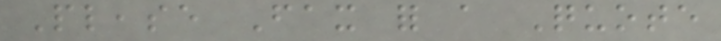Please Fax for a Quote
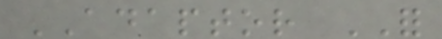ADAPTOR FOR
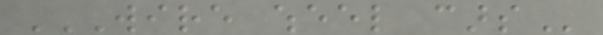WIRE WHEEL CARS
